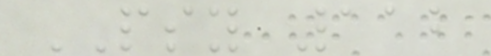PSY 112
